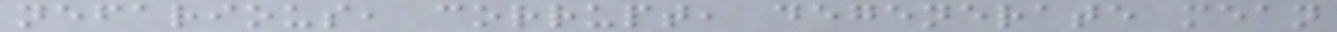nefarious, corrupt, degenerate mean
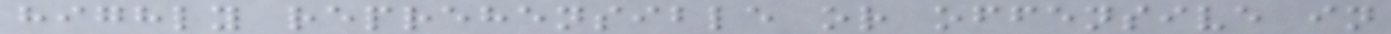highly reprehensible or offensive in
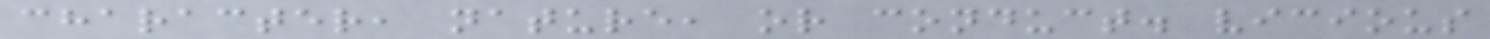character, nature, or conduct. vicious
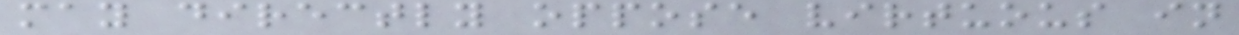may directly oppose virtuous in
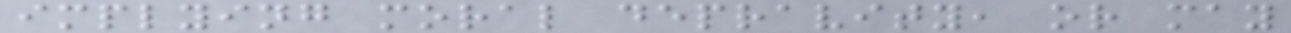implying moral depravity, or may
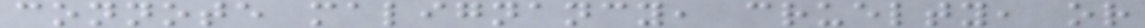connote malignancy, cruelty, or
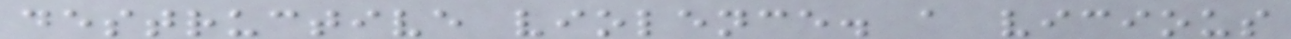destructive violence. a vicious
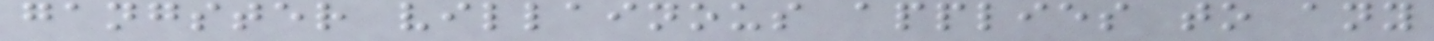gangster villainous applies to any
